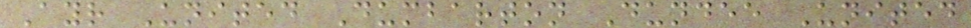Ayr United Dumbarton Dundee United
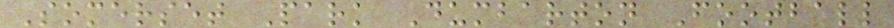Somerset Park Dumbarton Football
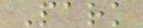Park
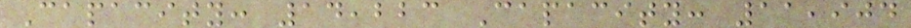Capacity: 14,223 Capacity: 11,904
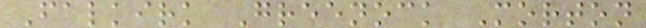Falkirk Greenock Morton
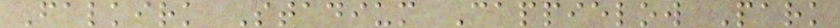Falkirk Stadium Cappielow Park
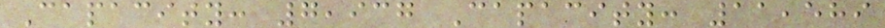Capacity: 7,937 Capacity: 11,589
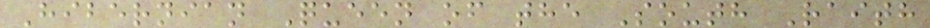Hibernian Queen of the South Raith
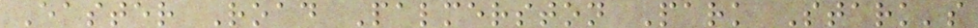Easter Road Palmerston Park Stark's
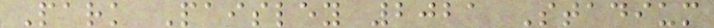Park Paisley 2021 Stadium
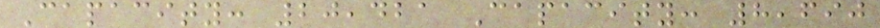Capacity: 20,421 Capacity: 8,690
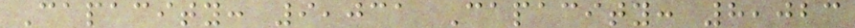Capacity: 9,031 Capacity: 8,023
